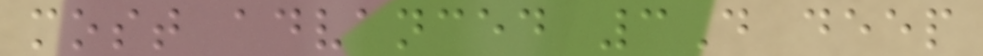most advanced 3D deep
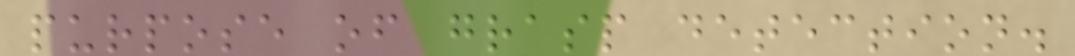purpose of grasp detection.
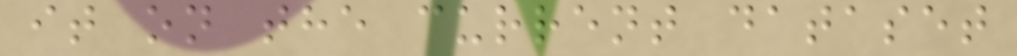it on the current dataset
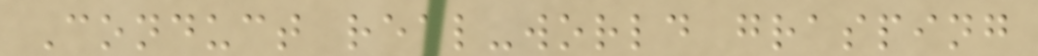Conduct real-world grasping
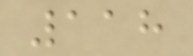118
